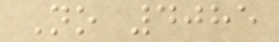No 4085
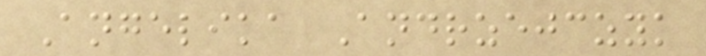Angelika Andrzejczyk
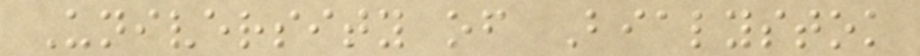University of Bialystok
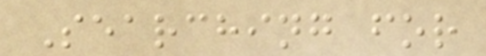Searching for
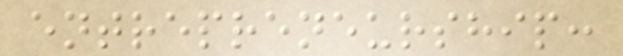entrepreneurship:
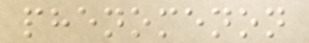phenomenon
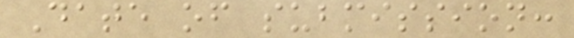Date of submission:
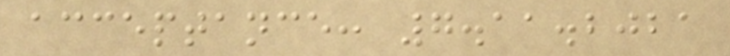acceptance: 7.11.2021
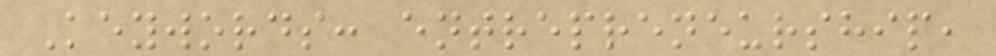Keywords: entrepreneurship,
